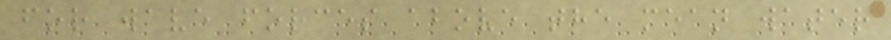for wave forces above the mean water
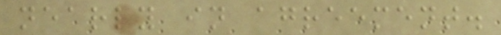nearly in agreement.
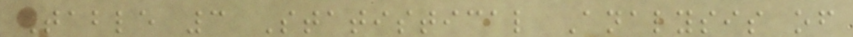Table 3 Statistical Analysis of
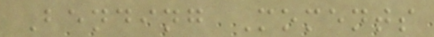Bending Moments
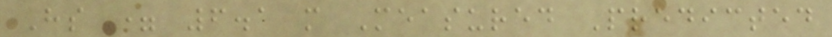Hs = 6.1 m Measured Predicted
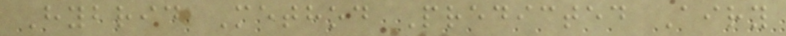Hybrid Method Predicted Airy
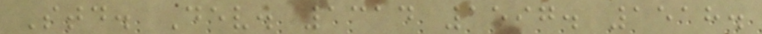Std. Dev. 1314 1597. 1518.
